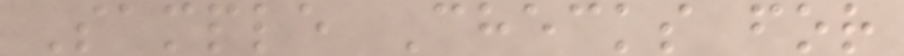Sample Checks for
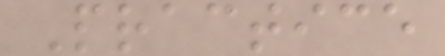Practice
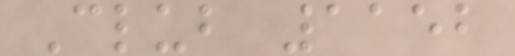Club 1152
